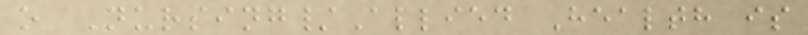o Nursing/Allied Health is
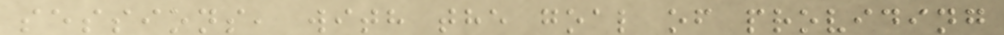sessions, with the goal of providing
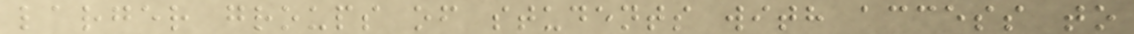larger groups of students with access to
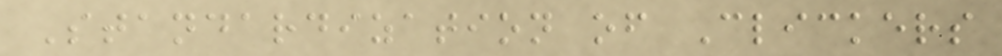Standardization of Clickers
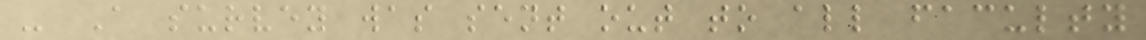- A survey was sent out to all faculty
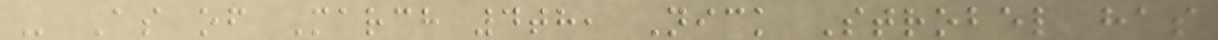- As of March 4th, Nick Strobel has
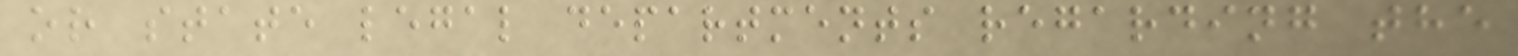or state legal departments regarding the
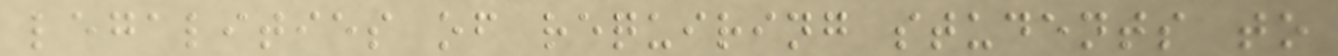legalities of requiring students to
